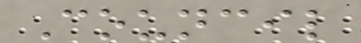Council
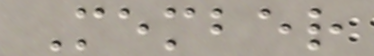Member
